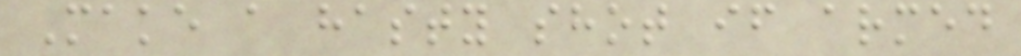Make a hasty shot if armed
